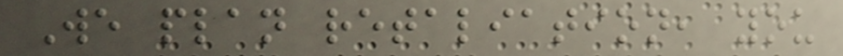We plan retaliation, you
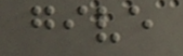give
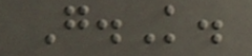G.K.
